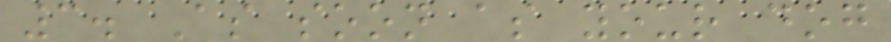3. As soon as your dog
